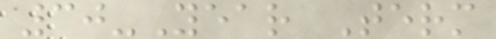30-Year Term
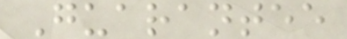Guarantee
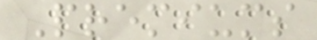Premiums
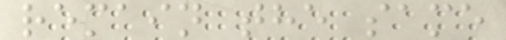remain the same
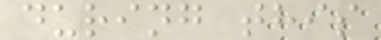during this
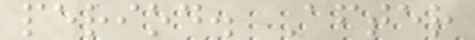period. After
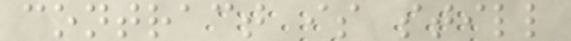contract is still
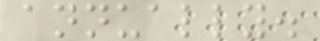annually.
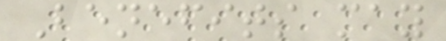Benefits may
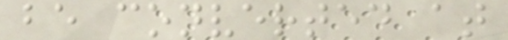be converted at
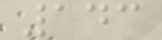143
